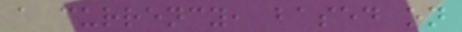a currency, based on
